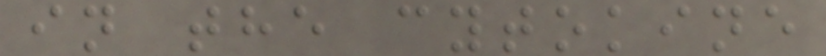in the cytokine
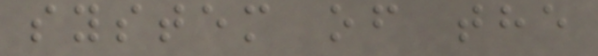system of the
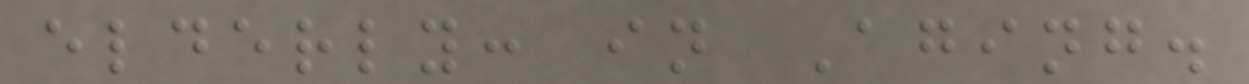elderly: in Aging.
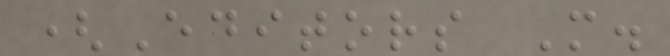(Editors M.
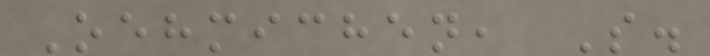Oehmichen, S.
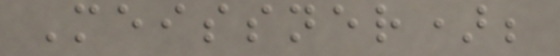Meissner);
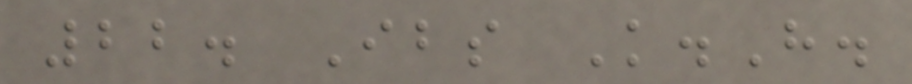22. Ibs K.H.
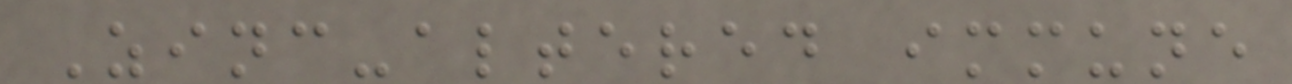Zinc-altered immune
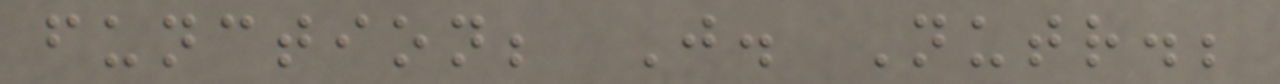function; J. Nutr.;
